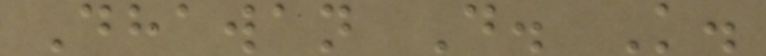Dhawan D. K.
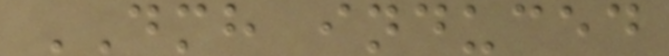DMH induced
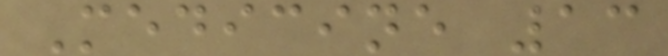Medicine 13
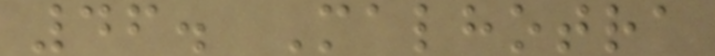46. Malhotra
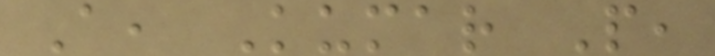A, Kumar P,
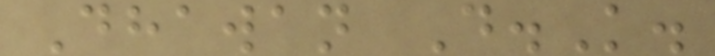Dhawan D.K.
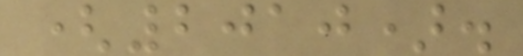(2010).
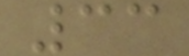33
